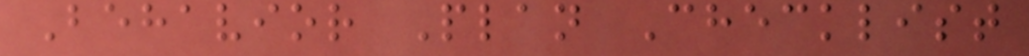Behavior Plan Checklist
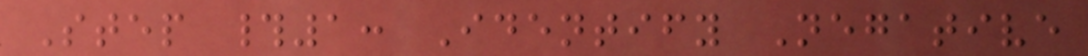Step #1: Identify Negative
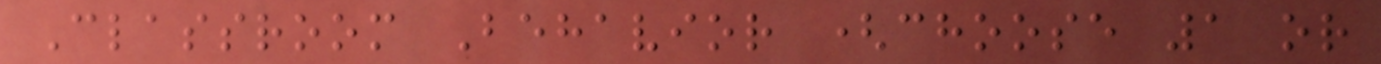Classroom Behavior (choose 1 or
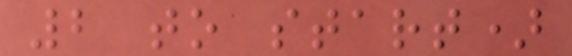2 to start)
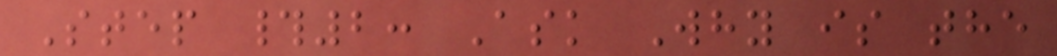Step #2: Ask Why is the
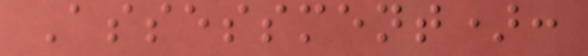Assessment):
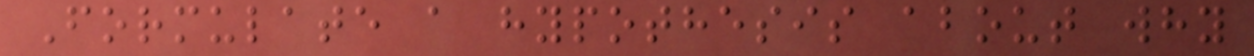Formulate a hypothesis about why
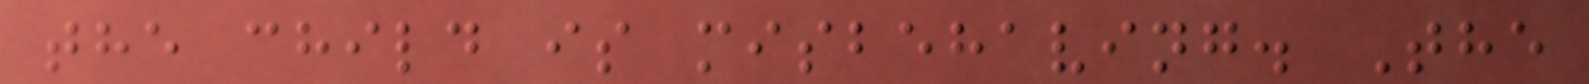the child is misbehaving. The
